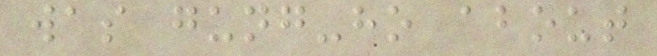was gung-ho about
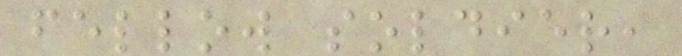fellow soldier,
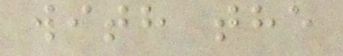with the
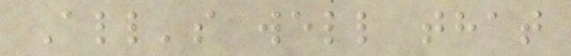All's well that
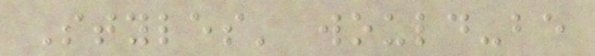Styles' would-be
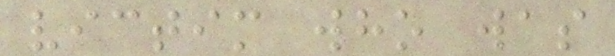victim who was
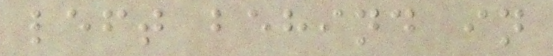left behind in
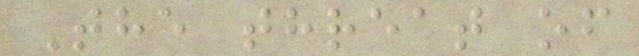The threat of
